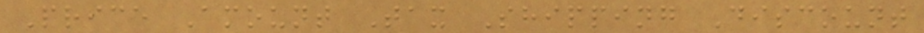Price Amount Tax Shipping Discount
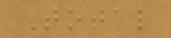Total
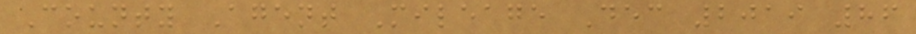County Agent Mileage Dec 2019 86
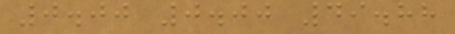0.00 0.00 49.88
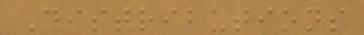Distributions
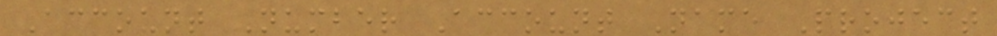Account Number Account Name Project
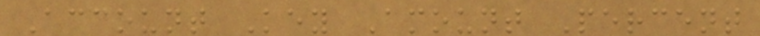Account Key Amount Percent
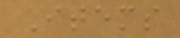Items
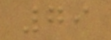79
